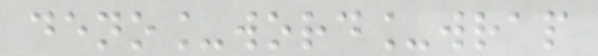deno_word_wrap
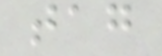tag
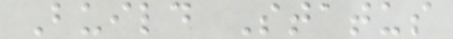Build Status
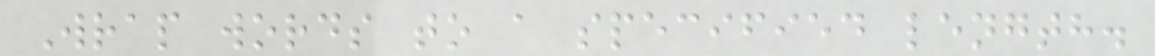Wrap words to a specified length.
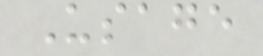Usage
